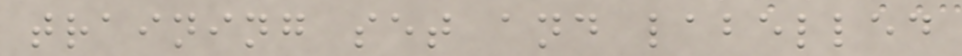training set and labelled
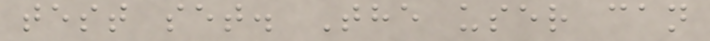test set. The user can
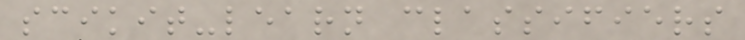scikit-learn classifiers
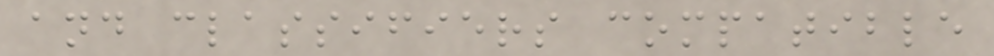and classifiers compatible
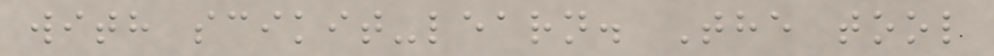with scikit-learn. The tool
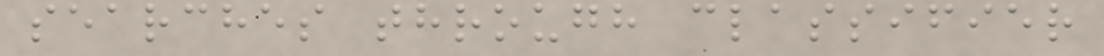searches through classifier
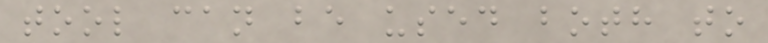tool can be used both to
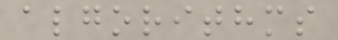algorithms
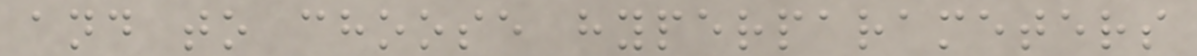and to choose hyperparameters
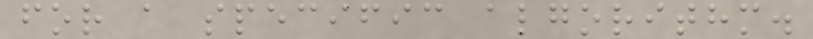for a specific algorithm.
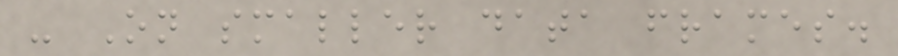- On smaller data frames.
